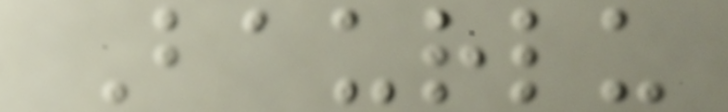Baurlu
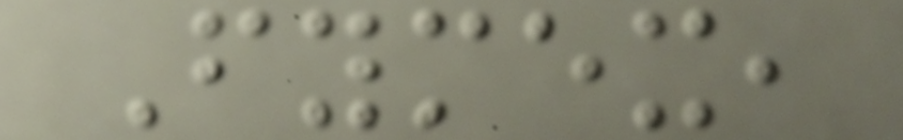Fymex,
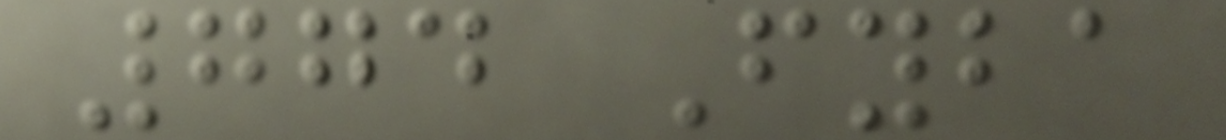774 Fyba
